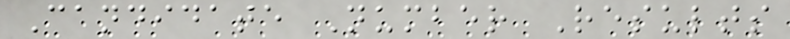Candidate Number Results
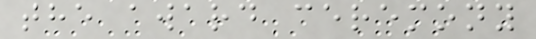the award ceremony
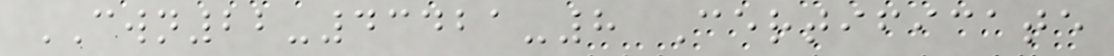CWN22-43421-8 Certificate
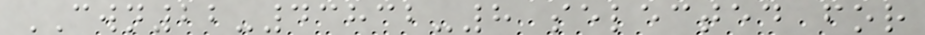CWN22-43832-8 selected for
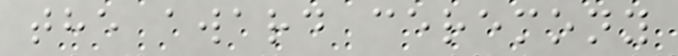the award ceremony
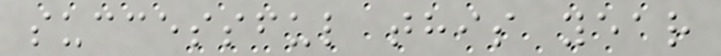successful this year
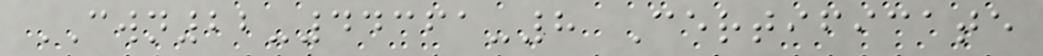CWN22-44361-8 Certificate
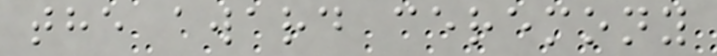the award ceremony
